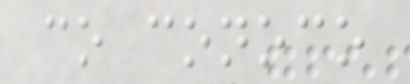co conoco
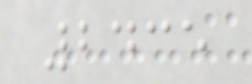2435
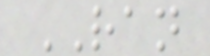RAN
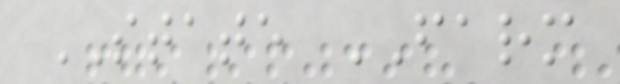STATE FARM
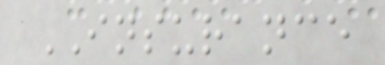INSURANCE
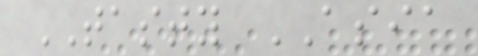TASTY ASIA
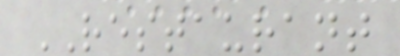RESTAURANT
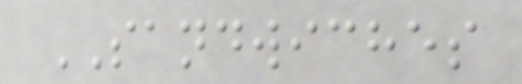SANDWICHES
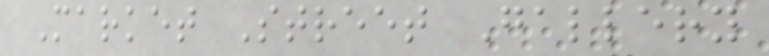Market Street Gallery
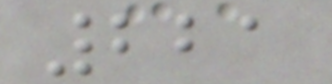221
